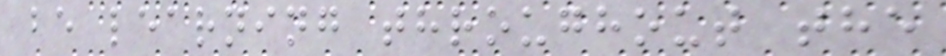be learning throughout the
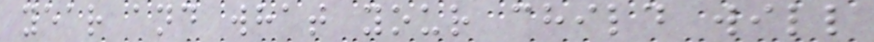year and what your child will
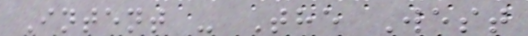Intent - The West
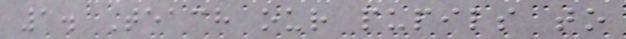1. Teach our pupils to
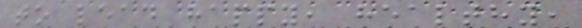to lead happy, healthy,
